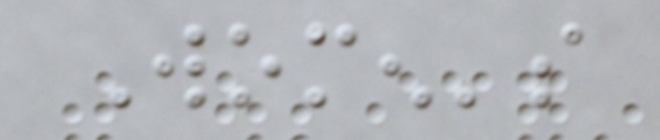Women's
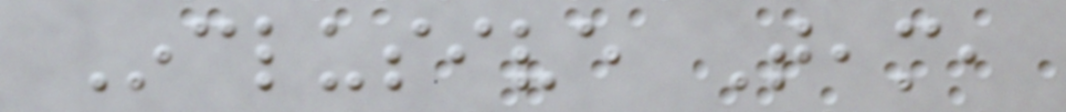Inclusive Team,
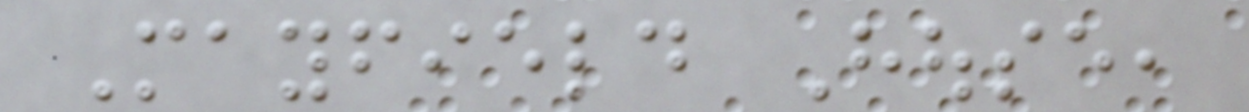Mayfield House,
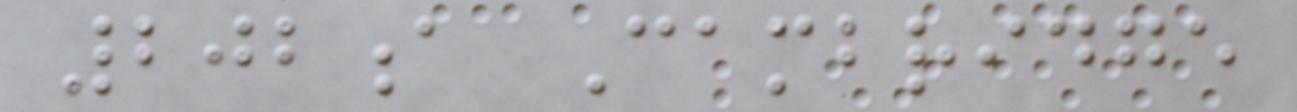202a Cambridge
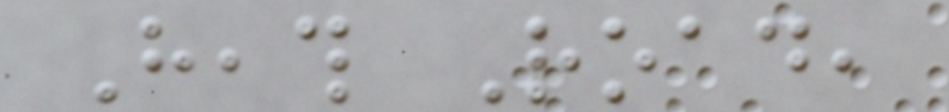Heath Road,
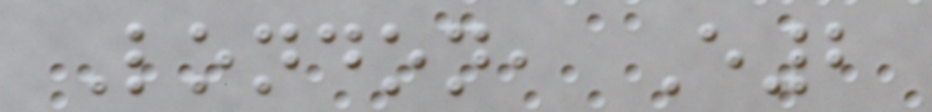London, E2
